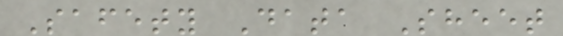Safety Data Sheet
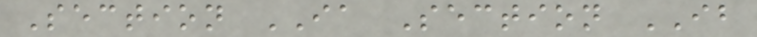Section IA Section IB
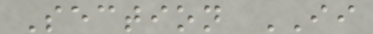Section II
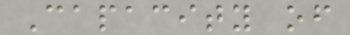Capacity of
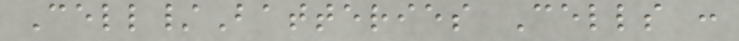Cell/Batteries Cells :
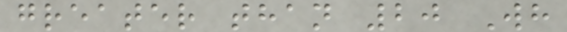greater than 20 Wh
